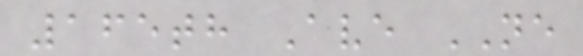165th Ave NE
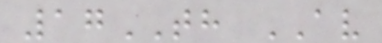17TH AV
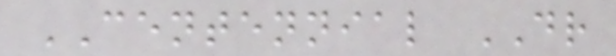CENTENNIAL DR
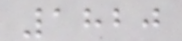1820
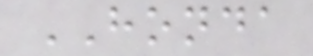HONDA
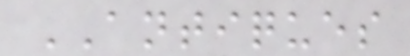ANTIQUES
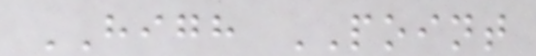HIGH POINT
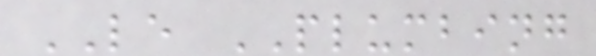LE PLUMBING
